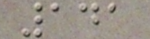141
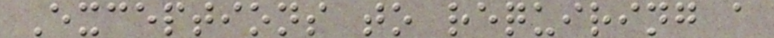Exceptions to requiring a
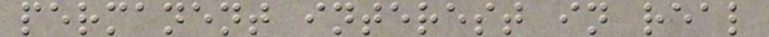permanent interest in real
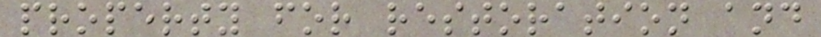property for restoration and
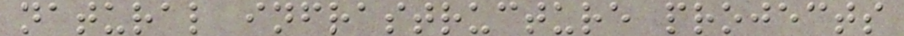natural infrastructure projects
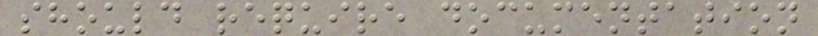should require documentation
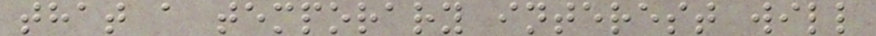that a temporary interest will
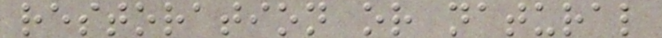restoration or natural
